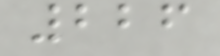226
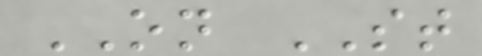ON ST
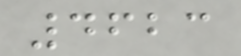4623
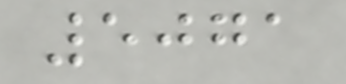5071
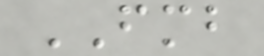FMB
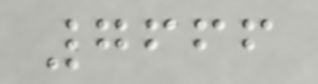7666
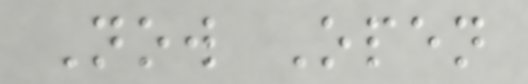Now Open
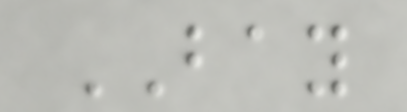BAY
